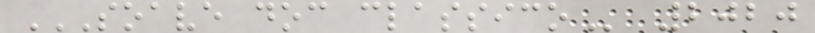SOAVE DOC CLASSICO 2020
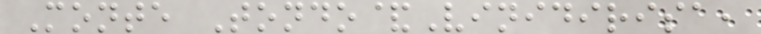Monte Tondo&Vinidirisa,
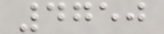4750
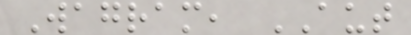Wagram, AUT
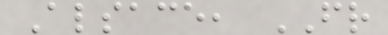Alsace, FR
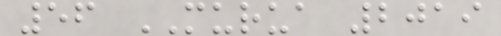56 MURUA 2019
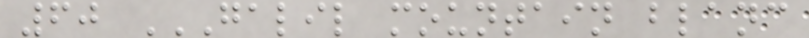60 GALIL MOUNTAIN BLANC
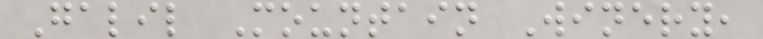Galil Mountain Winery,
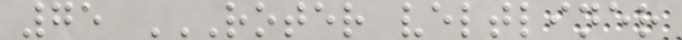75 ROTER VELTLINER
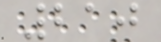210
